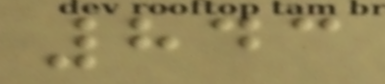843
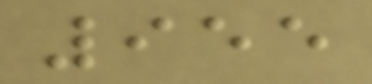955
